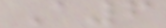A6
